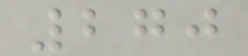270
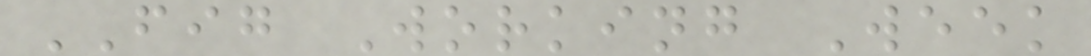FIG Working Week
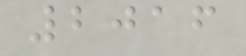2016
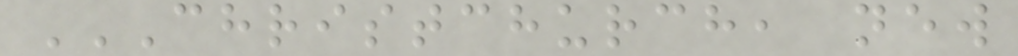CHRISTCHURCH, NEW
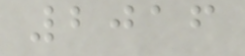2016
